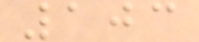103
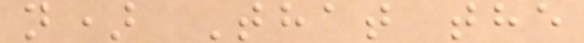n) That the
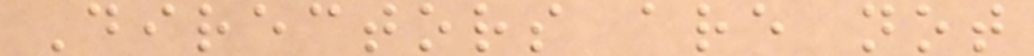Directors are not
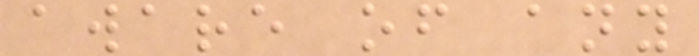aware of any
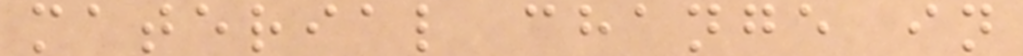material change in
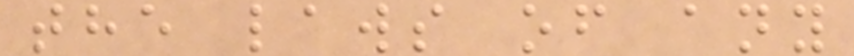the laws of any
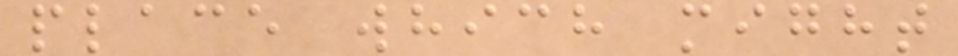place which might
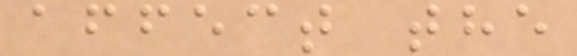affect the
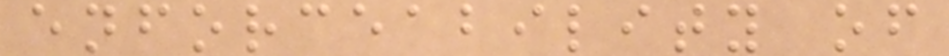enforceability of
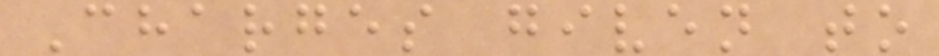Charges given to
